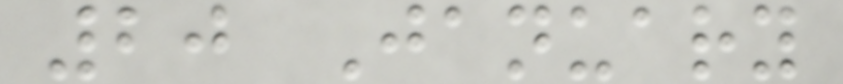20 January
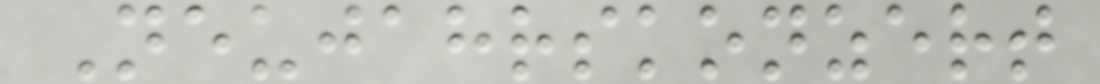Neujahrskonzert
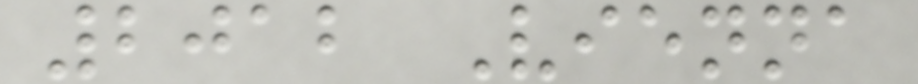2012 Vienna
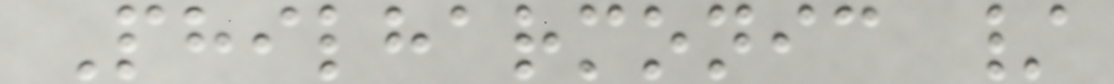Philharmonic /
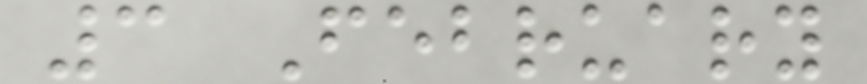3 February
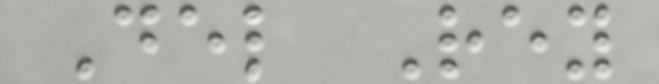Del Rey
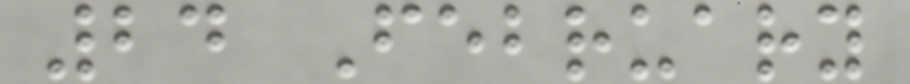24 February
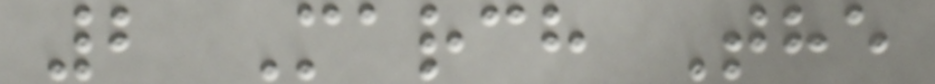2 March The
